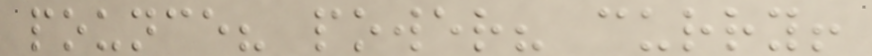pounce? power? curry!
